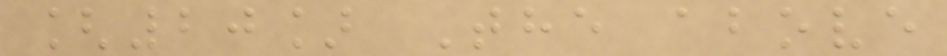[20] The above
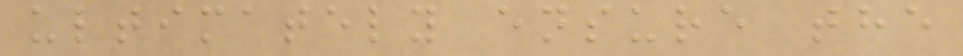ultimately ensure the
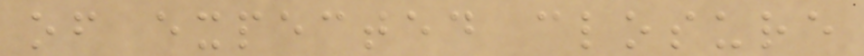of expected closure
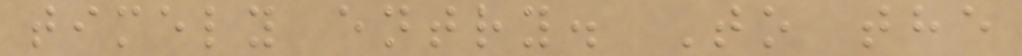timely entry. To the
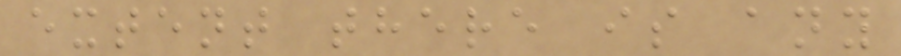extent there is any
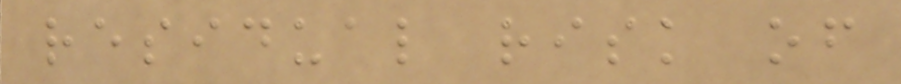residual risk of
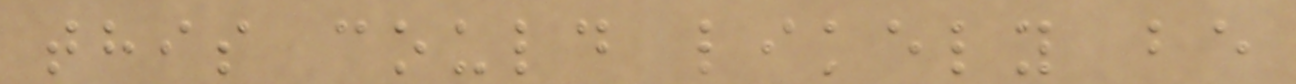this could likely be
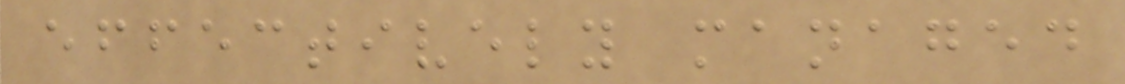effectively managed
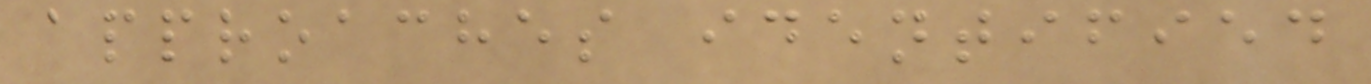approaches identified
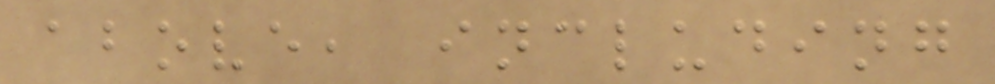above, including
